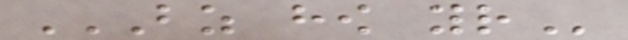BZ HOW YOUR
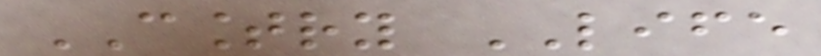COUNTRY LIFE
